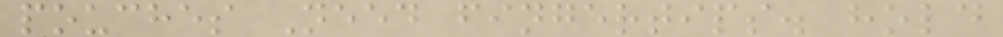pouches Need fingertips. hold
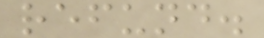refund.
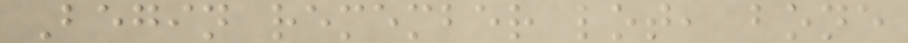Begin remember lot, bone
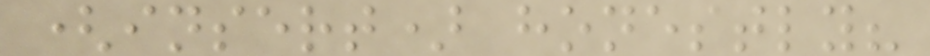(insert) honestly?
